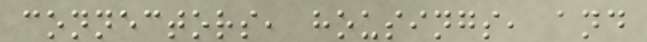connectors, housings, and
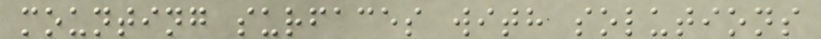mounting surfaces with solutions
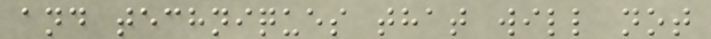and techniques that will not
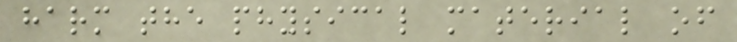harm the physical material of
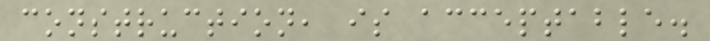construction, is acceptable.
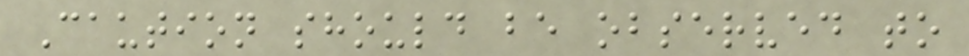Caution should be observed to
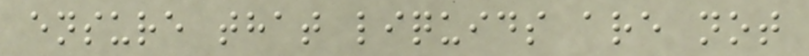ensure that liquids are not
